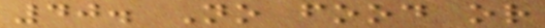40. No food or
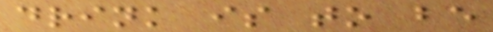drink is to be
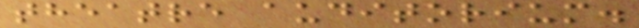theatre auditorium.
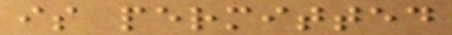is permitted
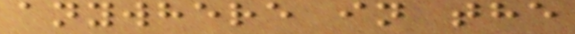anywhere in the
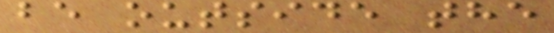be outside the
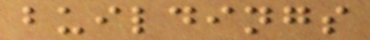buildings
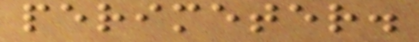perimeter.
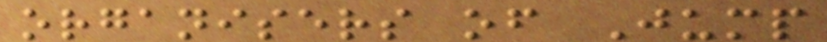organisers of Jump
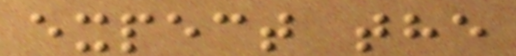expect the
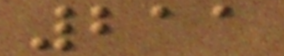211
